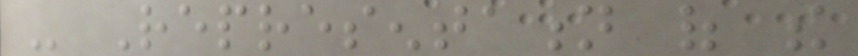- Representation of the
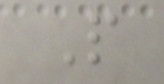People
